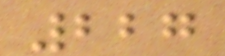227
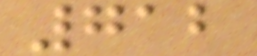712
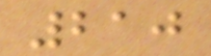210
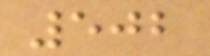502
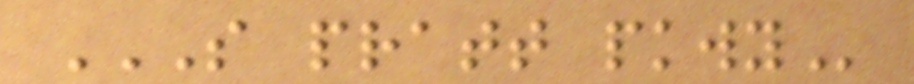S PRATT PKWY
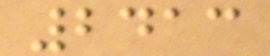2413
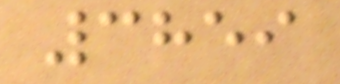3859
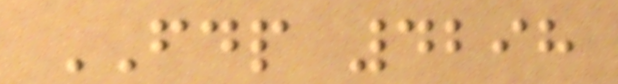FDP 4298
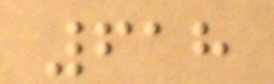618
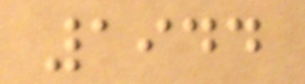1944
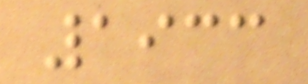1933
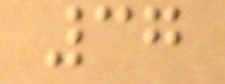37
